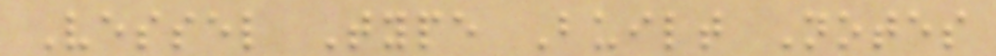Vessel Type Built Notes
